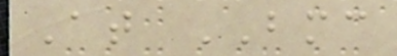At BMC
